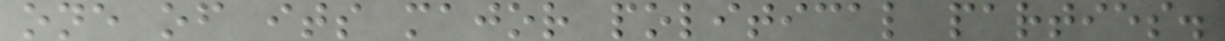one of its major political parties.
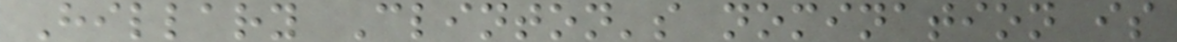Hillary Clinton's nomination is
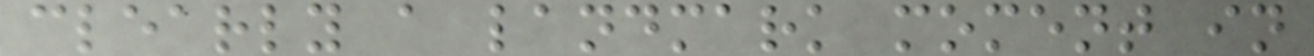clearly a landmark moment in
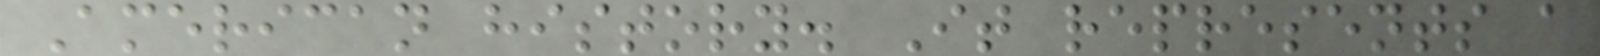American history. It represents a
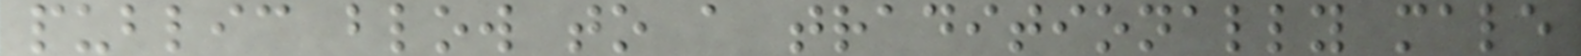public blow to a traditionally male
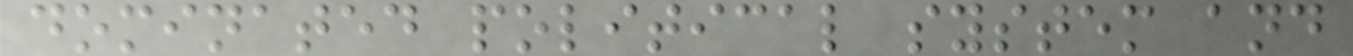dominated political system and
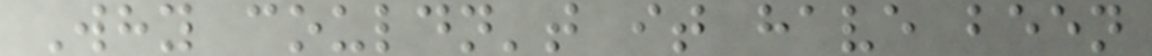Why couldn't it have been
